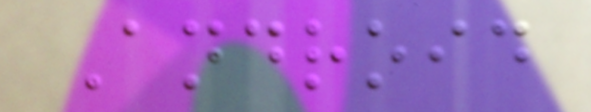Android
